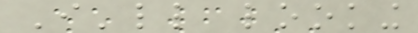I'll looking
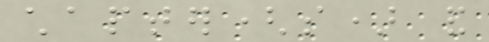chapter(s) and
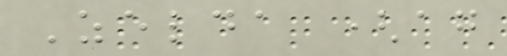Zelda (again
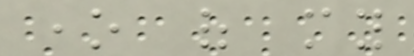one of my
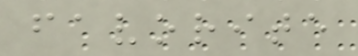favorite
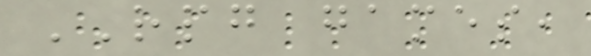RPG games,
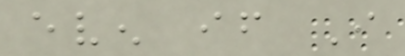even if I
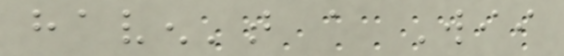haven't a Wii
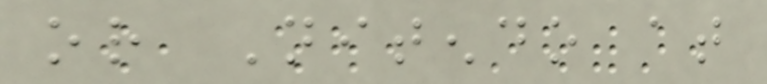or Nitendo at
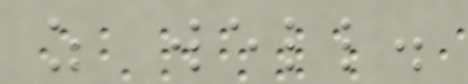as well.
